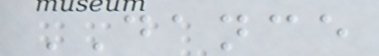DANCE
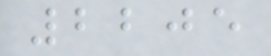2205
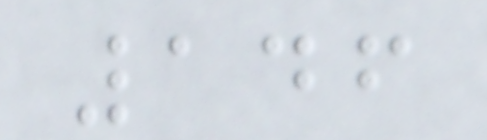146
